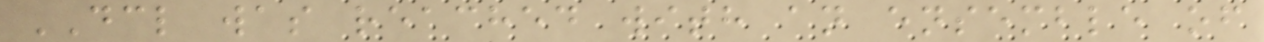DCL was reached with an ensemble of
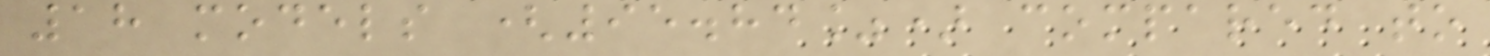18 models (95.84%) compared to
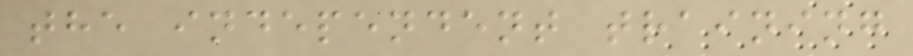the independent training
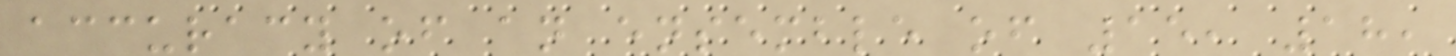accuracy of an ensemble of 15, 18,
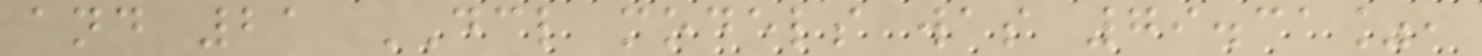and 21 DCL models was 79.31%,
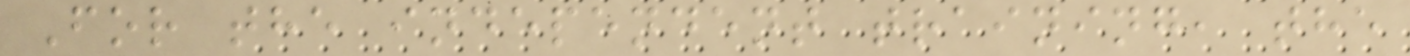For the independent training, the
